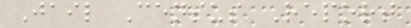Jail Census Report
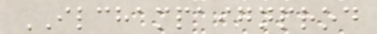ILCHAMPAIGNPROD
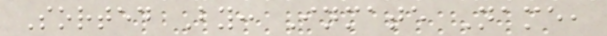Sorted By: Inmate Name,
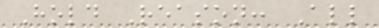Hold Reason: All
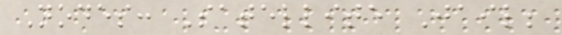Nodes: Satellite Jail;
